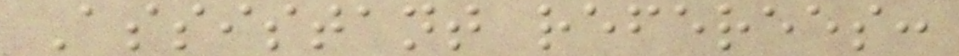Assistant referees:
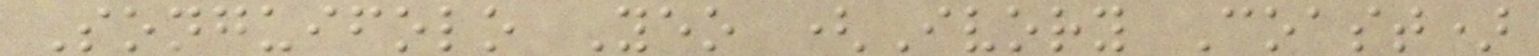Songuifolo Yeo (Ivory Coast)
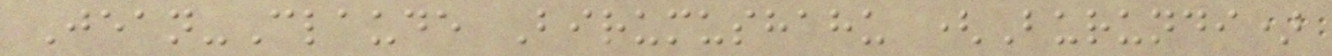Jean-Claude Birumushahu (Burundi)
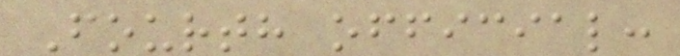Fourth official:
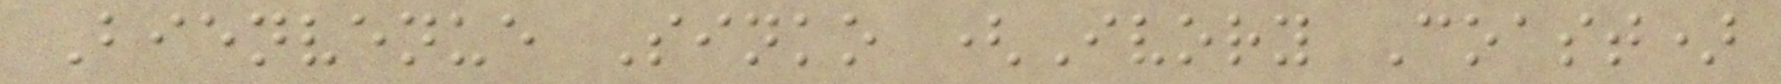Bienvenue Sinko (Ivory Coast)
